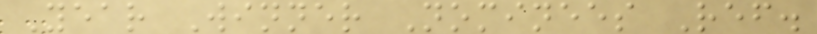Year Winner Nominees Ref.
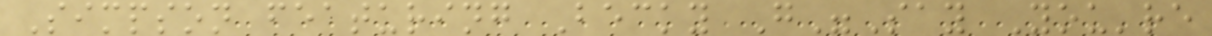Simpson featuring Becky G"Say You're
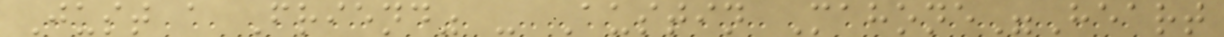Just a Friend" - Austin Mahone"Heart
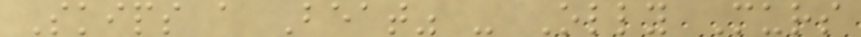Skips a Beat" - Olly Murs
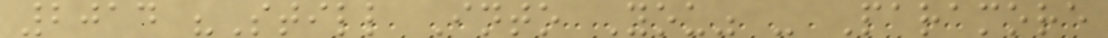2014 "Still Into You" - Paramore
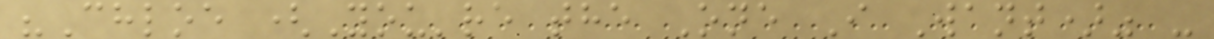"Chloe (You're the One I Want)" -
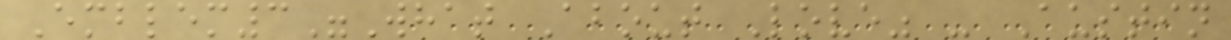Emblem3"What About Love" - Austin
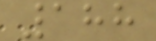188
